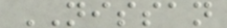NISSAN
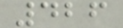426
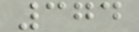374
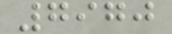7970
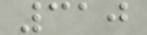310
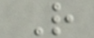R
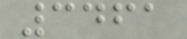3461
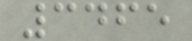3465
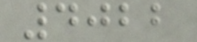4022
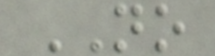NO
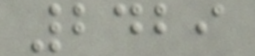2429
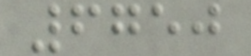6750
